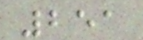251
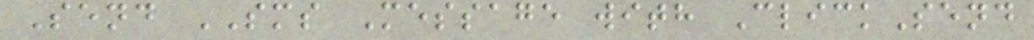Send SMS Message with ClickSend
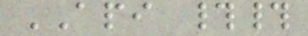API ##
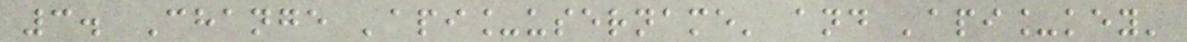3. Change 'api_username' and 'api_key'
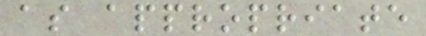as appropriate
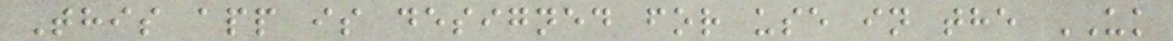This app is designed for use in the UK
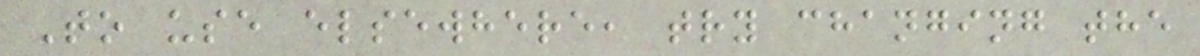To use elsewhere, try changing the
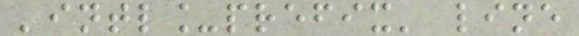'intl_prefix' line
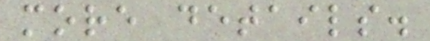more details.
